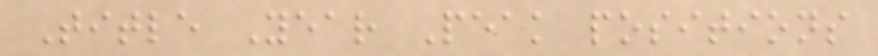Title Year Peak positions
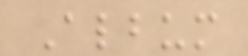Album
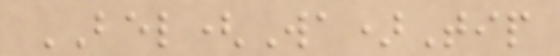BEL(Wa)Tip
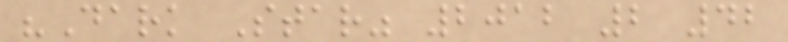"Dark Star" 2012 2 42
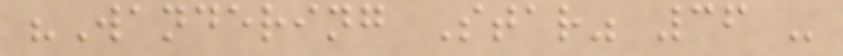"Wandering Star" 36 -
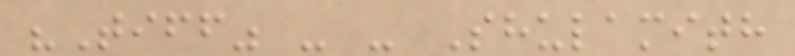"Tiff" - - Shulamith
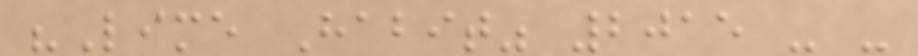"Lime Habit" 2015 - -
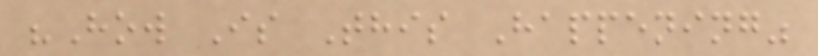"How Is This Happening"
